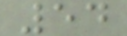54
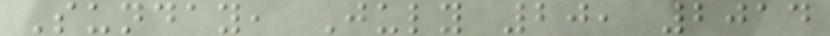Sunday, July 20, 2014
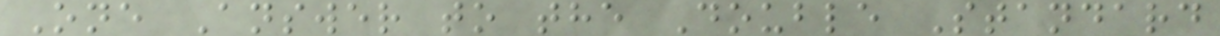One Answer to the Double Standard
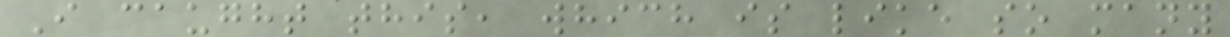I caught this, which is like so many
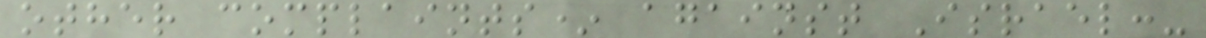other complaints* against Israel:-
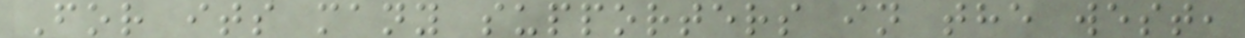For its many supporters in the west,
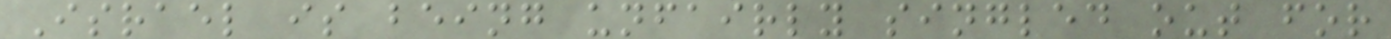Israel is being unfairly singled out for
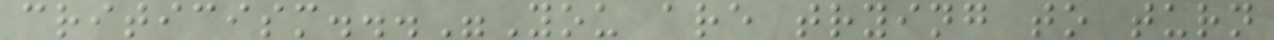criticism..."You are trying to turn
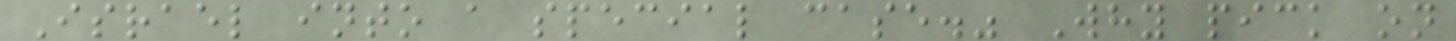Israel into a special case." Why pick on
